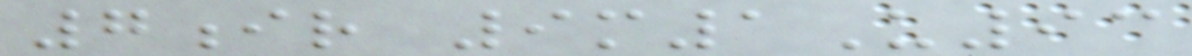7ir 9m1U93
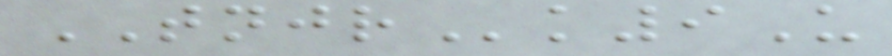TNJRk9U
